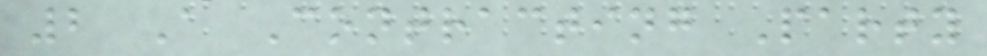2 A Contracting Party
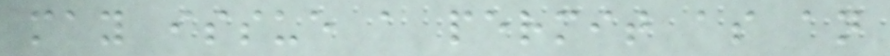may issue a permit as an
